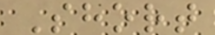Short
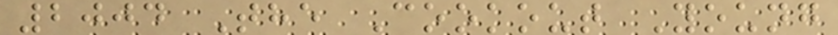2004 The Cookout Young
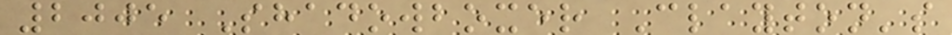2005 Shadowboxer Clayton's
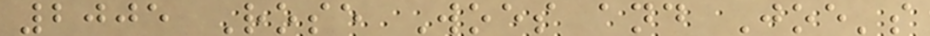2005 Rose Woes and Joe's
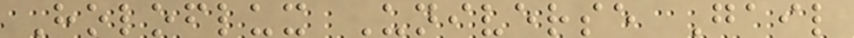Holoflux Universe Gail
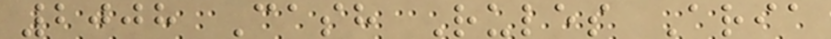2008 Cash Rules Aria
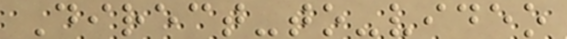Direct-to-video
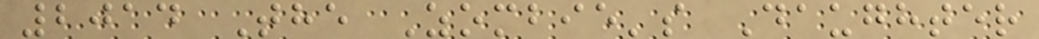2014 The Zombie's Daughter
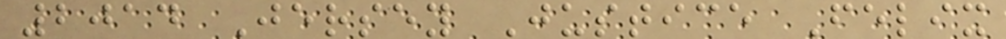2014 Jersey Justice Felix
